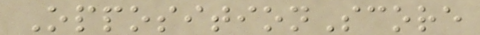OppositionScore
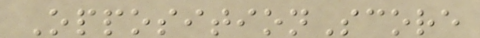OppositionScore
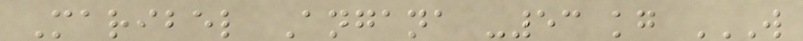Maribel Angana -53 kg W
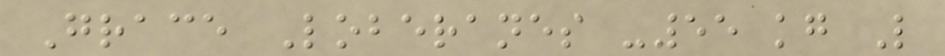Grace Loberanes -55 kg L
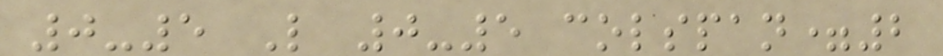0-5 L 0-5 colspan=2
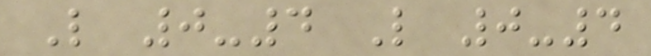L 0-4 L 0-4
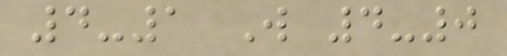4-1 W 4-0
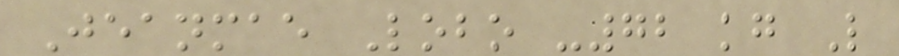Jeanmae Lobo -72 kg L
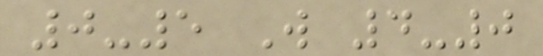0-5 W 4-0
